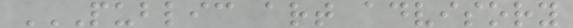PUBLIC ART ADVISORY
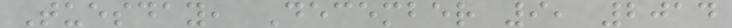Tuesday, December 9, 2014
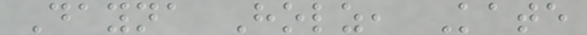Dayna Holz, Kate
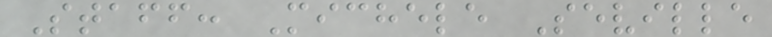Staff: Michele Seville
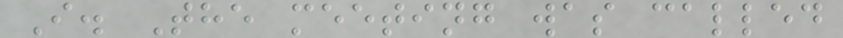I. The meeting was called
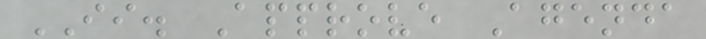II. Approve Agenda
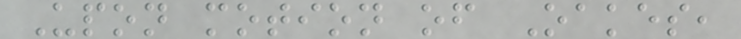Upon motion of Oakes,
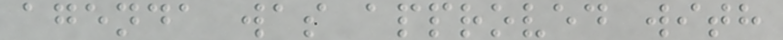agenda was approved with
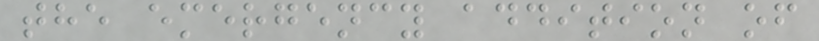the emergency addition of
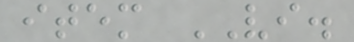item VI.
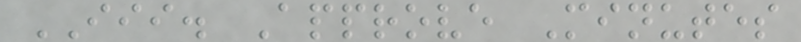III. Approve Minutes
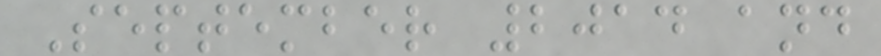September 2014 and
